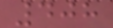408
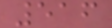516
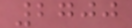2700
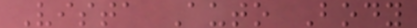Vista Auto Body
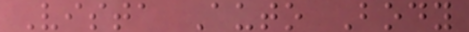Vista Auto Body
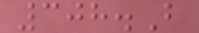308.B
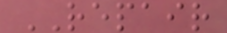REPAIR
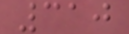310
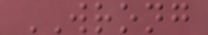WRONG
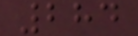284
